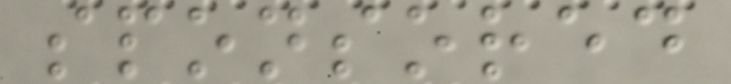sponsored
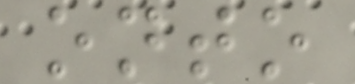onto
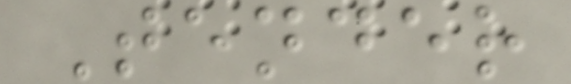Tender
